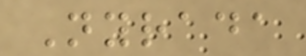Nyrada
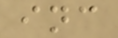inc
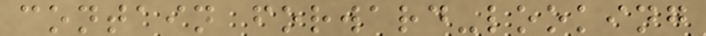contain forward-looking
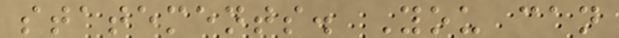statements. You can
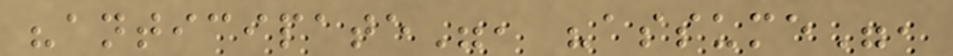"anticipate", "assume",
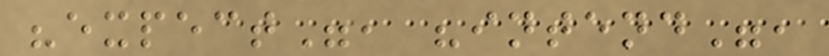"expect", "intend",
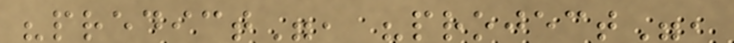"predict", "project",
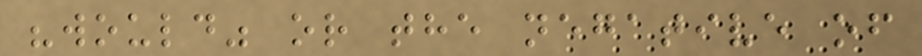"would" or the negative of
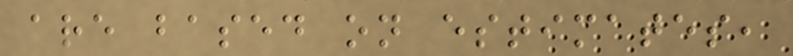are based on estimates,
